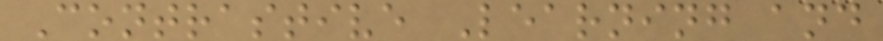Contrastive Learning and
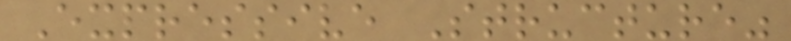Expressive Structure"
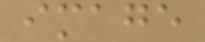image
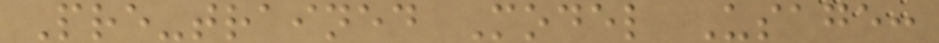Pre-trained Model Usage:
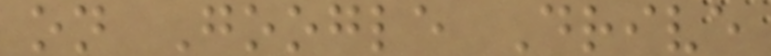on Google Drive
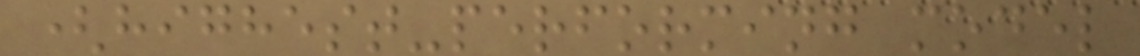(highest-performing model
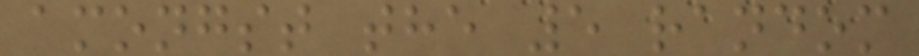amongst the 5 random
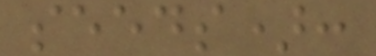seeds):
